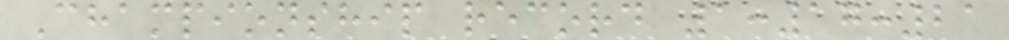Championship record 1:17:21
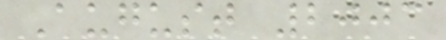August 2003
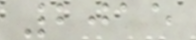2015
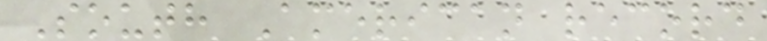South American record
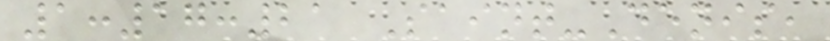1:17:21 Saint-Denis,
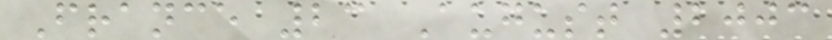France 23 August 2003
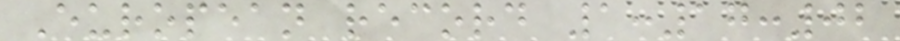European record 1:17:02
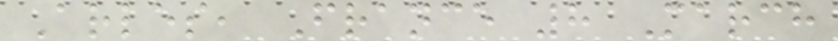Arles, France 8 March
